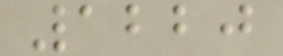1220
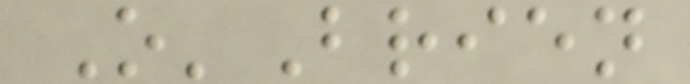O'Brien
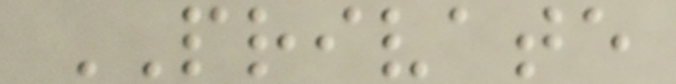PRIVATE
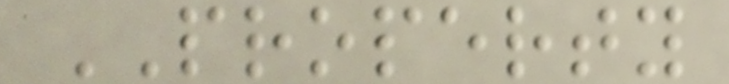PROPERTY
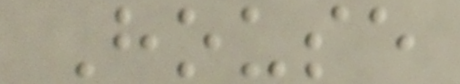House
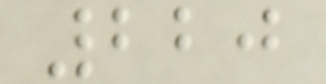220
